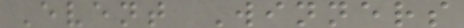Event Winners
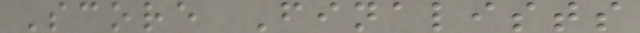Score Finalists
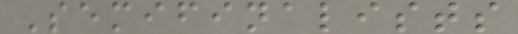Semifinalists
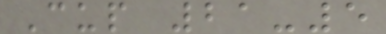Cup 21-5
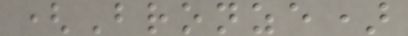(Bronze)
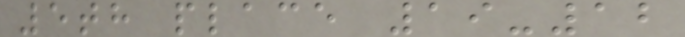5th place 19-12
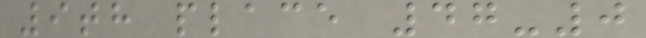9th place 47-0
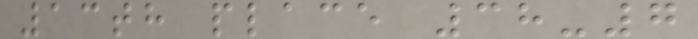13th place 38-7
